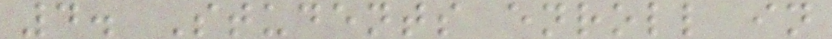4. Students enroll in
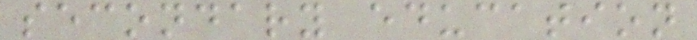secondary education
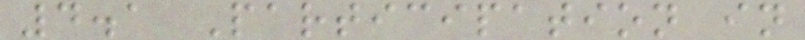4.1 Participation in
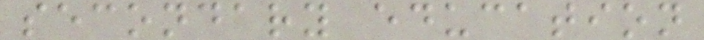secondary education
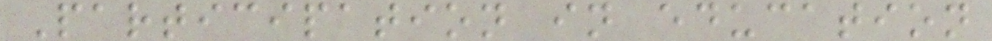Participation in education
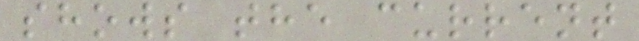shows the current
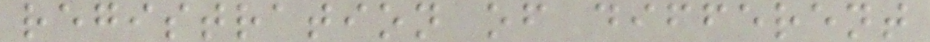registration of different
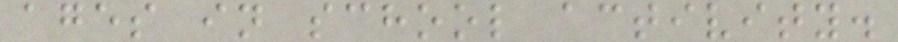ages in school activity.
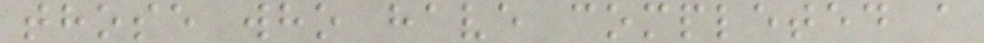those who have completed a
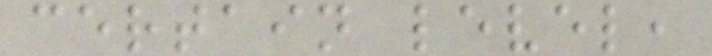certain level,
